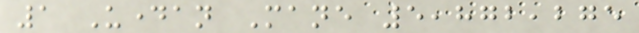1 Udayan Mane 5,872,275
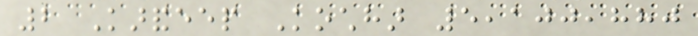2 Karandeep Kochhar 5,100,880
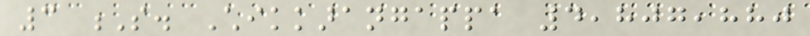3 S. Chikkarangappa 4,807,880
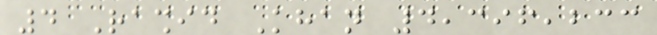4 Rashid Khan 4,396,233
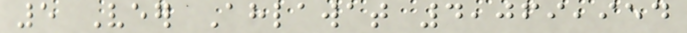5 Veer Ahlawat 4,069,954
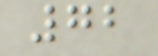72
